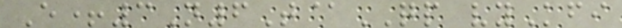E+3N6T@QP vyKfi
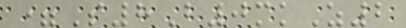=S8B0mkZ2
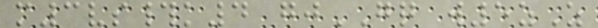m3vs#k4 gjGQ w5zZ
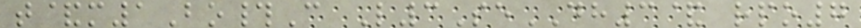t&m1Bo#C L3SeDH3& rpo7
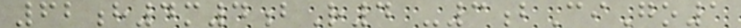62h4m4bR4 -3bCiGo1
